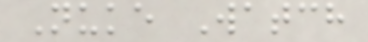Nuke Watch
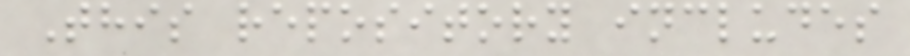This repository includes
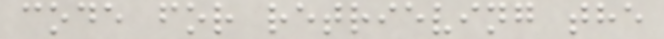code for retrieving the
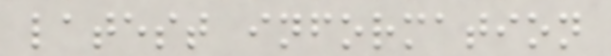latest information
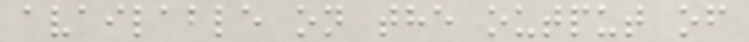available on the output of
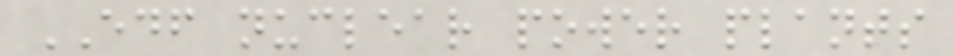EDF nuclear power plants
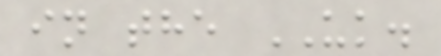in the UK.
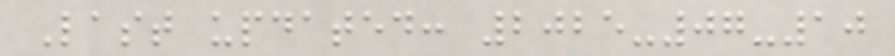Last updated: 2025-07-10
